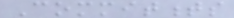Commitments
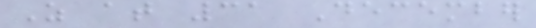As at 31 December
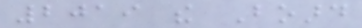2019 the Board
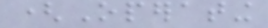(Operating
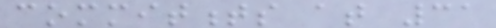commitments at 31
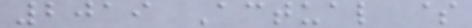2019 Actual $
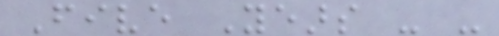Five Years - -
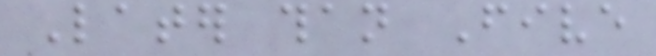Later than Five
